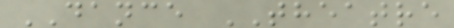DANCE THEATRE
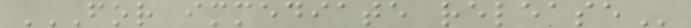FOR IMMEDIATE RELEASE
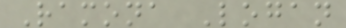Ramona Logan
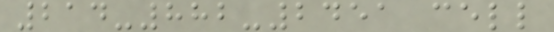214-882-2451 cell
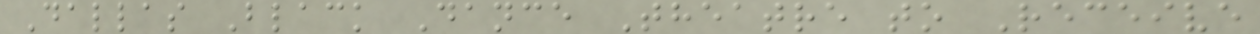Dallas Black Dance Theatre to Receive
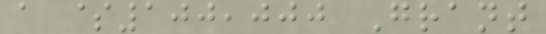a $100,000 Grant
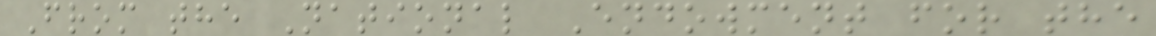From the National Endowment for the
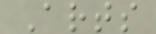Arts
